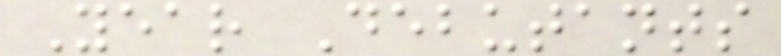Year Debutants
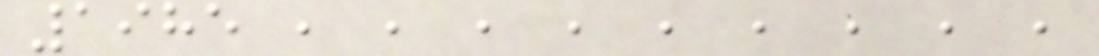1985 , , , , , , , , ,
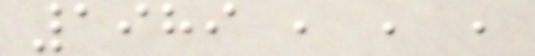1989 , , ,
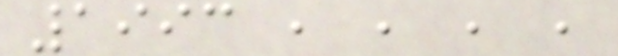1993 , , , ,
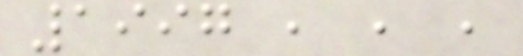1997 , , ,
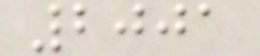2001
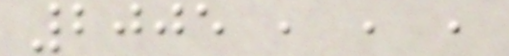2005 , , ,
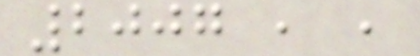2007 , ,
